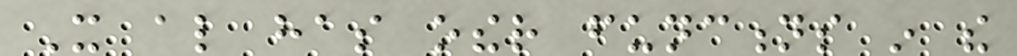It also has other functions in the
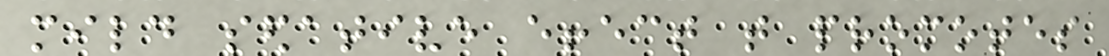mild sedative effect that promotes
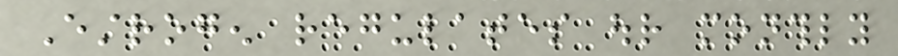Estrogen regulates our monthly
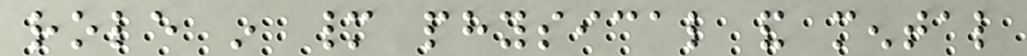role in many physical and mental
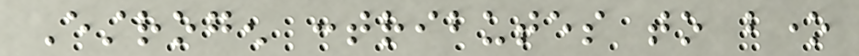Estrogen contributes to bone
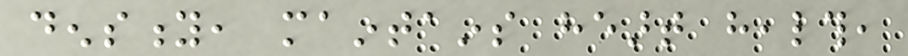density, maintains heart health,
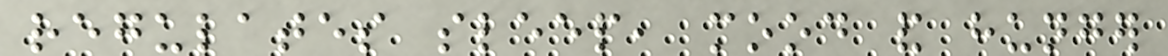regulates sleep, mood and hunger
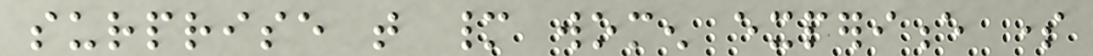surprise that many women experience some
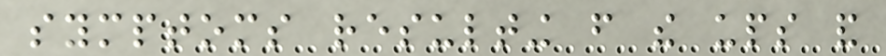symptoms resulting from the ups and
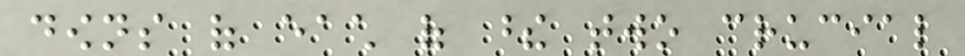downs of each of these two crucial
